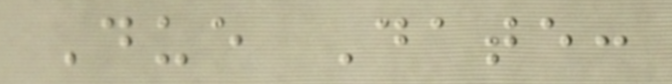Due Date:
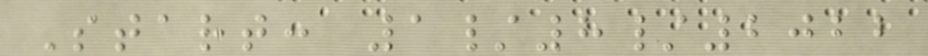Start: 1/8/2022
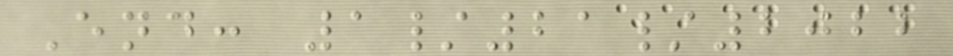End: 1/21/2022
